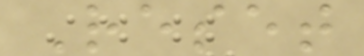Reset
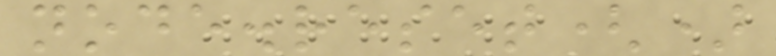node.reset()
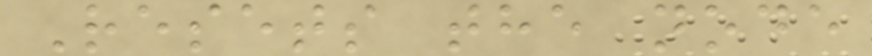Resets the node
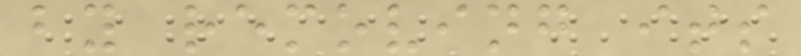by removing its
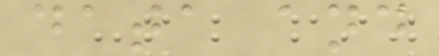data and
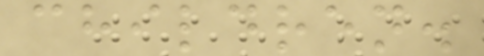children.
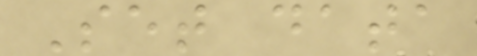Set data
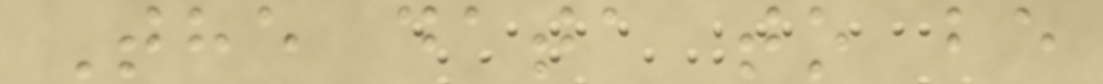The data to be
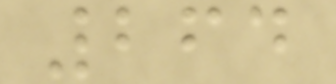264
